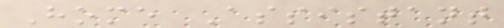Home Assistant
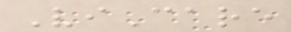ViCare
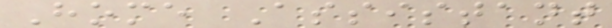Home Assistant
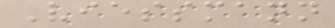Viessmann
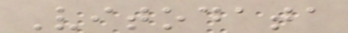Vitodata
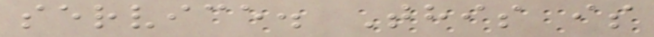service. This is
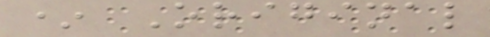* Original
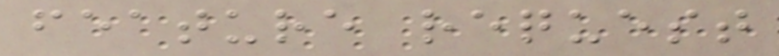feature request
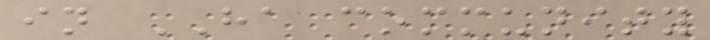in HA community
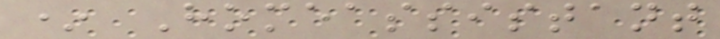* Homeassistant
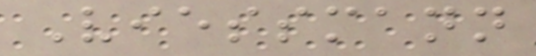Viessmann
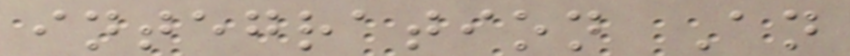integration An
